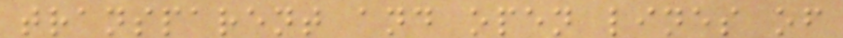transparent and open lines of
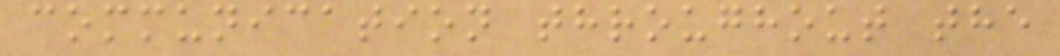communication throughout the
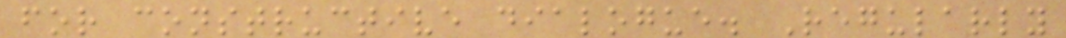for constructive dialogue. Regularly
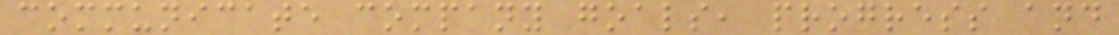communicate company goals, progress and
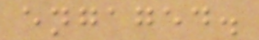engaged.
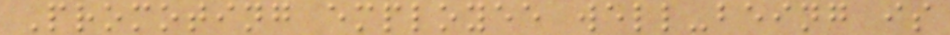Promoting employee well-being is
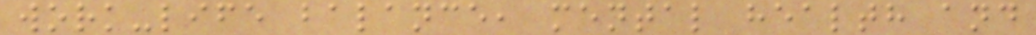work-life balance, mental health and
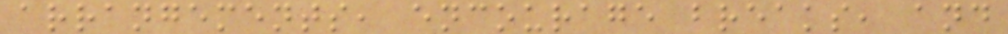arrangements, encourage breaks, and
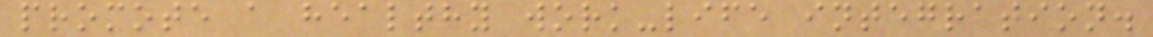promote a healthy work-life integration.
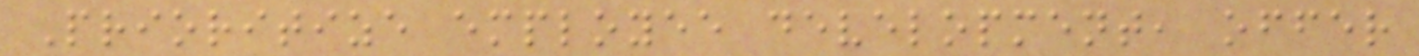Prioritize employee development, offer
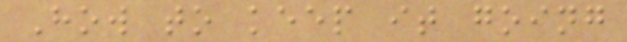How to keep it going
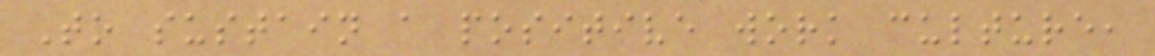To sustain a positive work culture,
